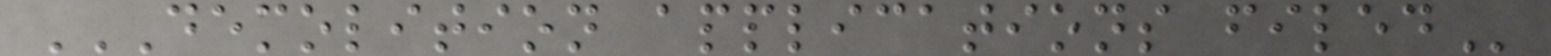DEMOLITION APPLICATIONS FILED
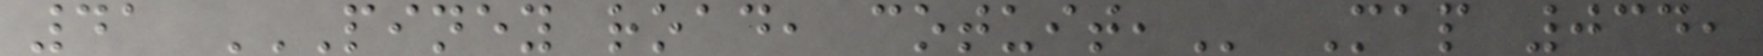41 PINEY ROAD, COTUIT, Map 034,
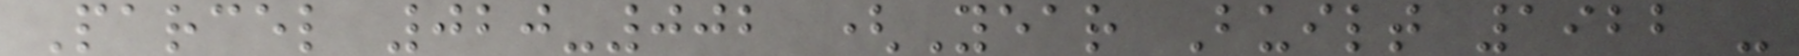Parcel 020-002 (Year Built 1922 -
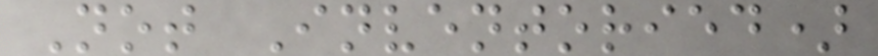Not Inventoried)
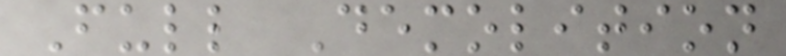Full Demolition
